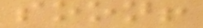soon!
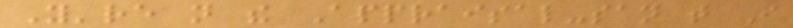You're not the Appraisal-san that I
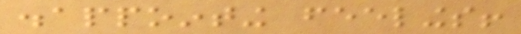disappointing feelings!
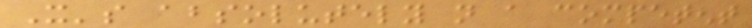It's absolutely not a competent
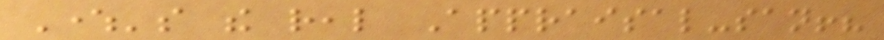Where's the real Appraisal-san!?
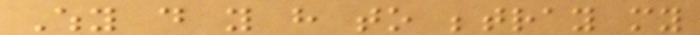Why do you have to betray my
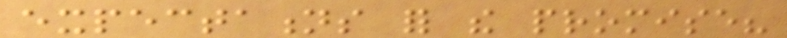expectations for the promise?
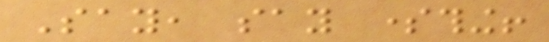Say, say something!
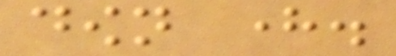down here.
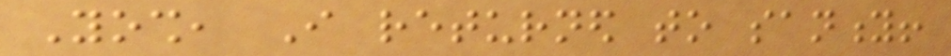Yosh, I returned to sanity!
